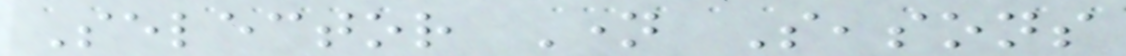Selector Name Seasons
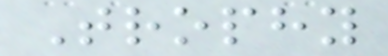Trophy
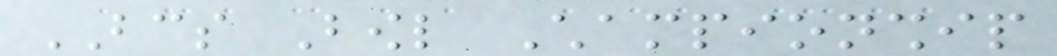BCS Bowl Championship
